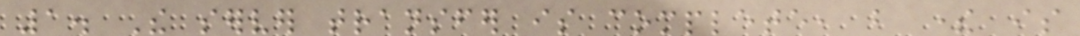1. The server transfer is complete, but there is
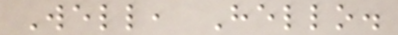Well, Hello.
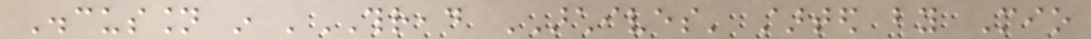Discussion in 'THREAD ARCHIVES' started by Mio
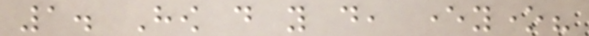1. How do you do, everyone?
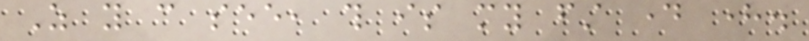As you can see, this is my first day here.
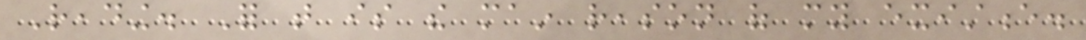Reading. For that is the main reason of my existence.
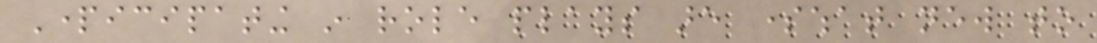Participating in role plays are somewhat new to
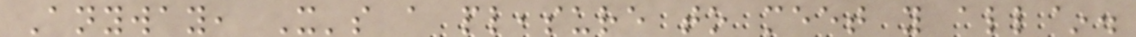Anyway, It's a pleasure to meet you all~.
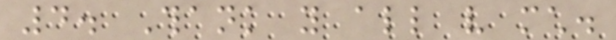4. Thank you all very much.
